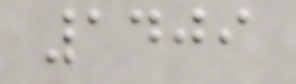1409
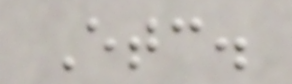Etc.
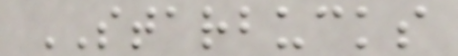STARBUCKS
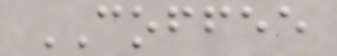COFFEE
